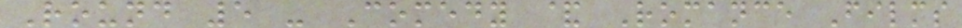Round 5 - Comedy & Romance Films
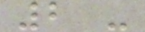2 -
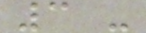3 -
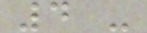4 -
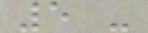5 -
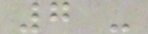7 -
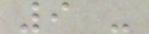9 -
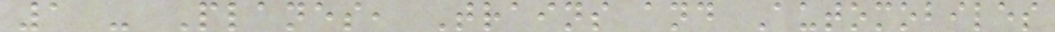1 - Planes, Trains and Automobiles
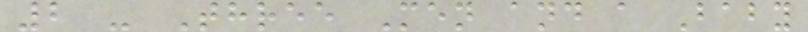2 - Three Men and a Baby
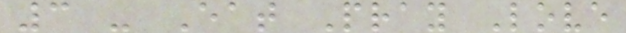3 - Eat Pray Love
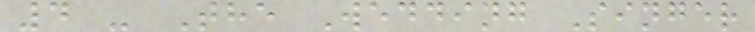4 - The Wedding Singer
